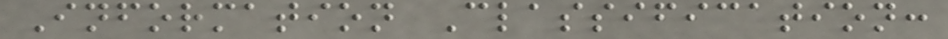Information Classification:
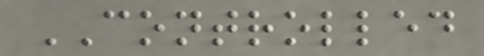CONTROLLED
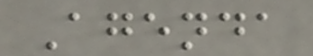Agenda
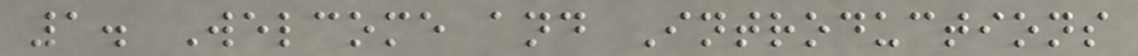1. Welcome and Introductions
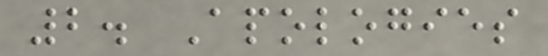2. Apologies
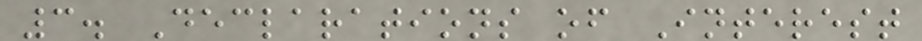3. Declarations of Interest
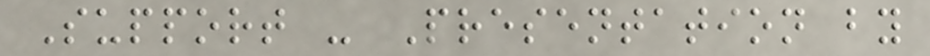Support - Presentation by
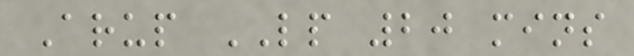Arup LP 20 mins
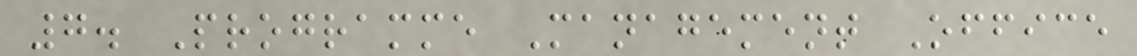7. Programme Management Office
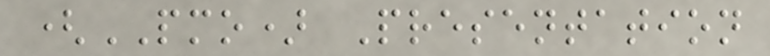(PMO) Presentation
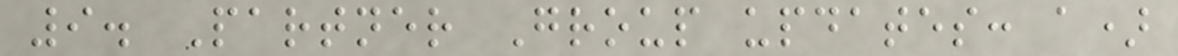9. Partner Group updates: a)
